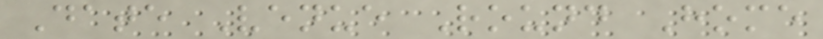Date Venue Round Home
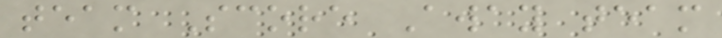team Score Away team
